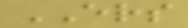ERS
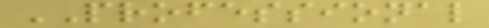PROFESSIONAL
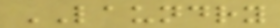LAUNDRY
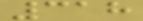318
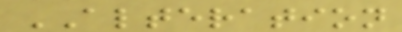ALTERATION
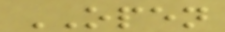OPEN
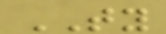TY
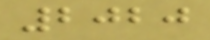2020
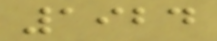1924
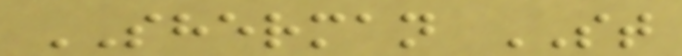SHERMAN ST
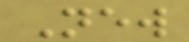New
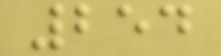254
